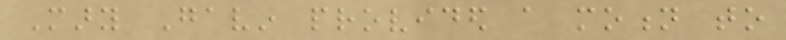Mary Gavin provided a motion to
